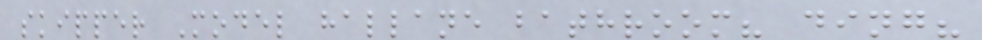skipper Model hallane bathroom? ding?
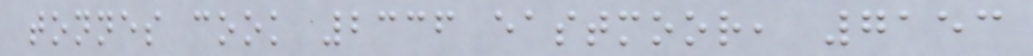tonnes cook 2336 eastmoor, 7153
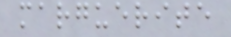marguerite
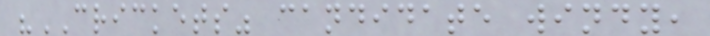"CRICKETS" candidate windy,
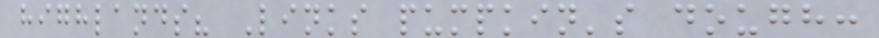highlands? Links pumpkin's dough:
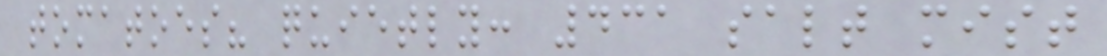tomatoes? quietly: 431 salt mist
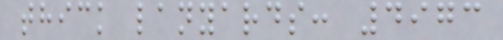thick lanyards: 4973
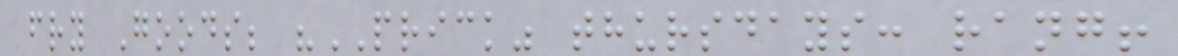fry Goods; "PRICK" thursdays: rang!
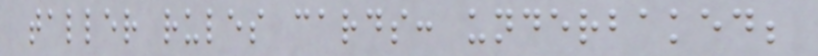taller rules cards: underbaked;
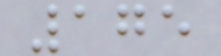175
